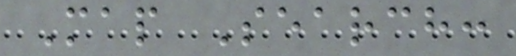Map Search:
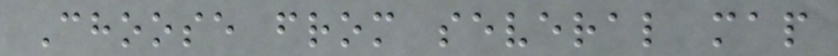Choose from several map
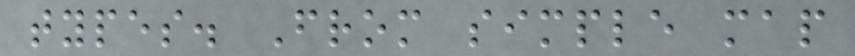types. From simple map
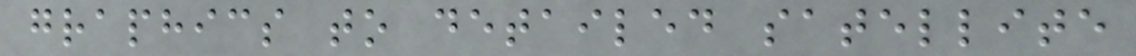graphics to detailed satellite
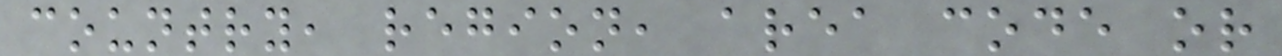country, region, area code or
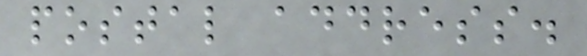postal address.
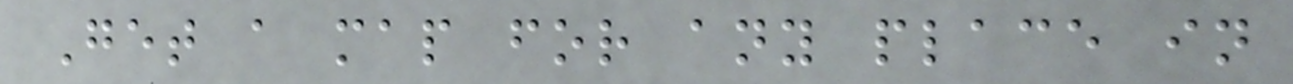Get a map for any place in
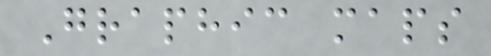Graphic maps
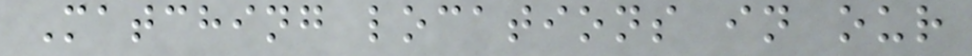Matching locations in our
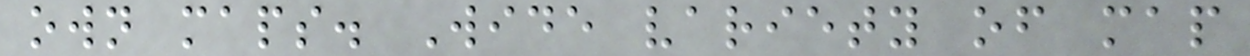own maps. Wide variety of map
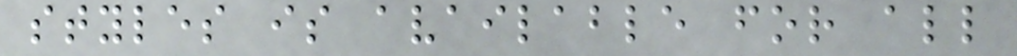styles is available for all
